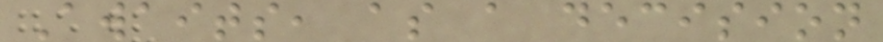Awaits, as a decision
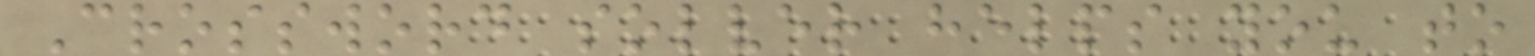Crossword solver helps you to
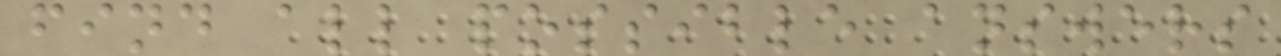find all possible answers
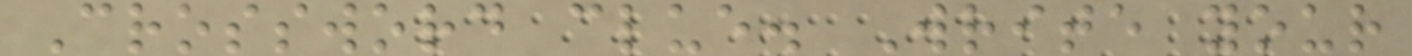Crossword clue. Write your
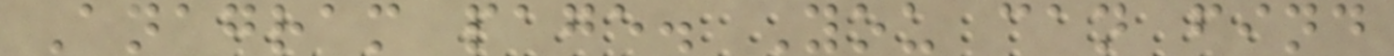Anagram page. You can find
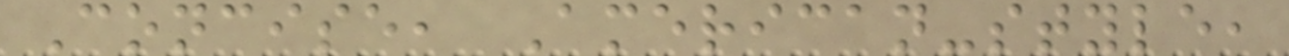Concise, American-style,
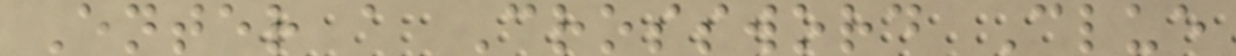Enter a Crossword Clue
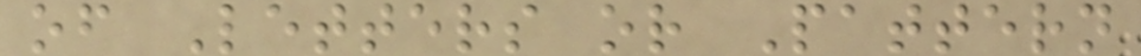of Letters or Pattern
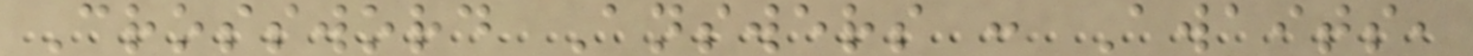Crossword Answers : Awaits,
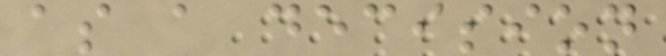as a decision
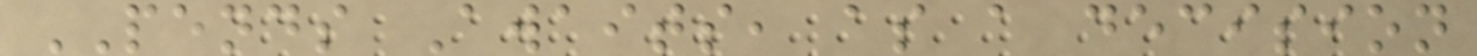PENDS Awaits, as a decision
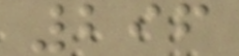296
